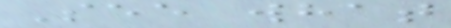See what
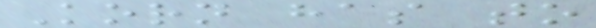Korn has to
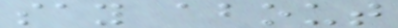say about
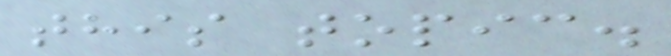this topic.
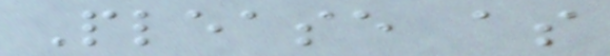Please as
